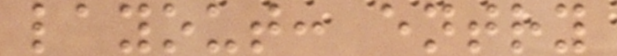layout: entry
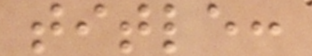title:
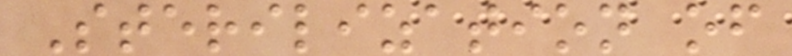Sterilization of
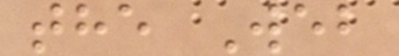the Web
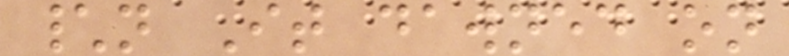\n It dawned on
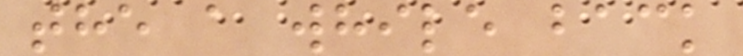the a while back
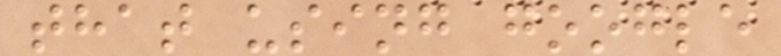that using google
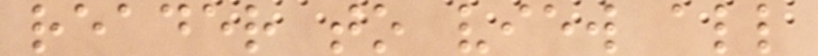reader to view all
